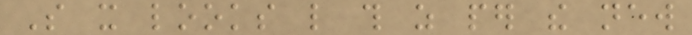So it looks like this as per the new
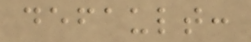default:
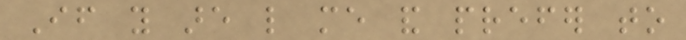If you are like me and prefer to
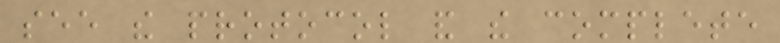see the protocol and the complete
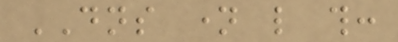DNS name like this:
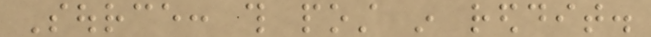Source: this post in reddit.
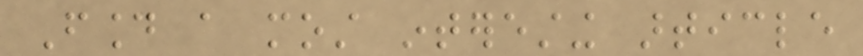Found a most interesting article
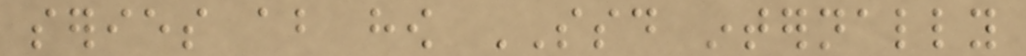series about how SSD internally
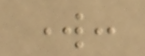work:
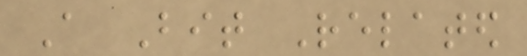A Bit Related
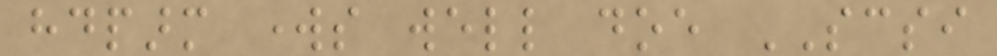hdparm works well doe SCSI
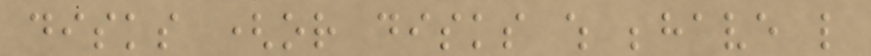disks (or disks which behave like
